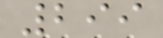299
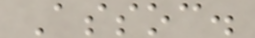Assoc.
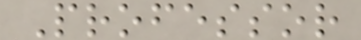Professor
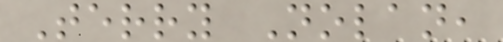Terry Nolan,
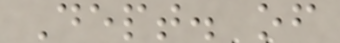Dept. of
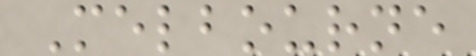Melbourne
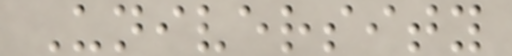University
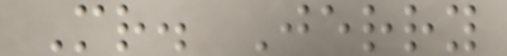Mr. Jerry
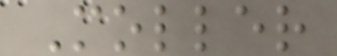Moller
